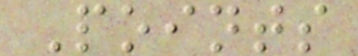Points
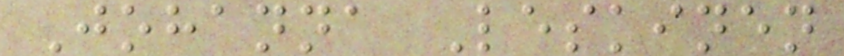Johanna Leskinen
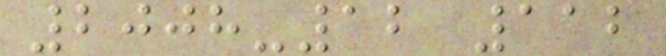2008-12 112
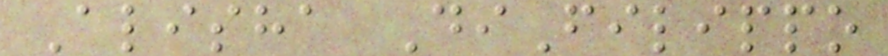Alisha DiFilippo
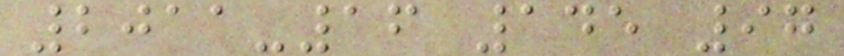2011-16 145 97
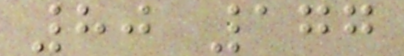80 177
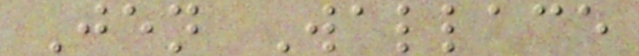Jen Wallace
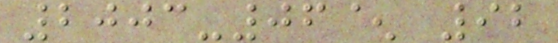2003-06^ 92
